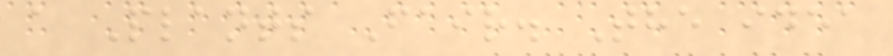a Plants Fair. The idea
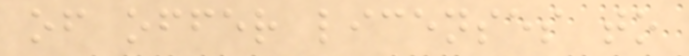of offer licenses to
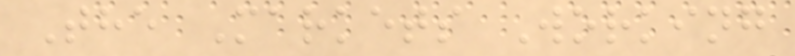The Markets Working
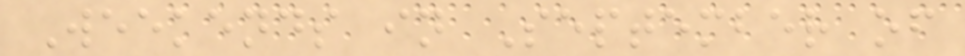Weekends in September of
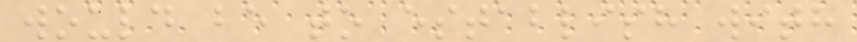would be to establish with
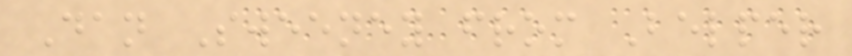Dan Sweeney from Belper
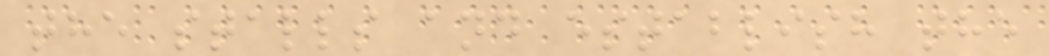the stalls and establish the
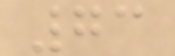73
